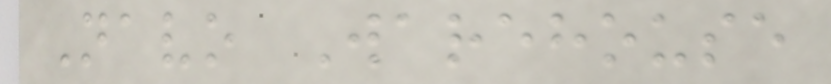Navo Warehouse
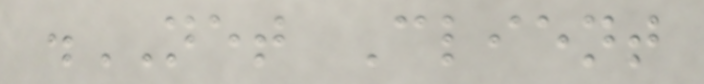.NET Client
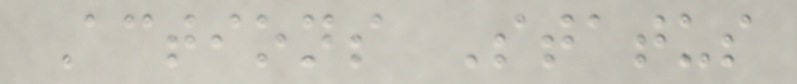Actions Status
